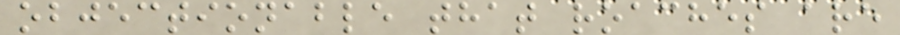objectionable that roaches are
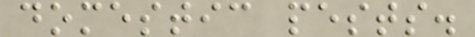domestic pests.
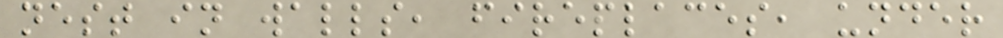nest in walls, fireplaces, under
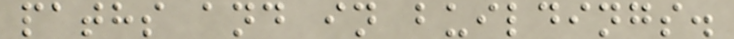paths and in buildings.
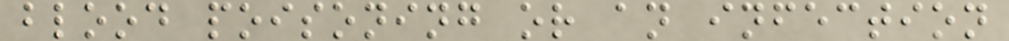blood poisoning or an infection
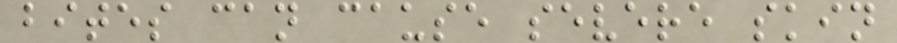bites can cause severe skin
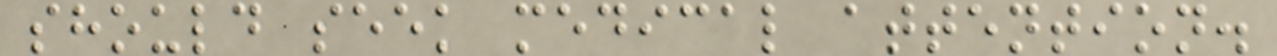should seek medical attention.
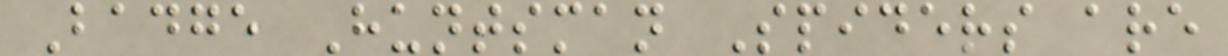Badge Huntsman Spiders are
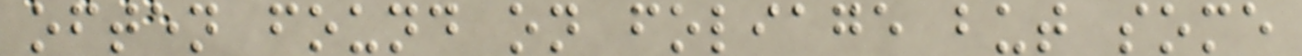often found on foliage but some
